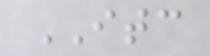ITC
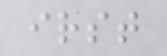irst
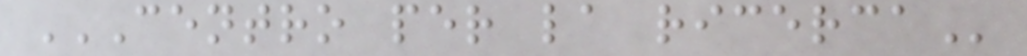CENTRO PER LA RICERCA
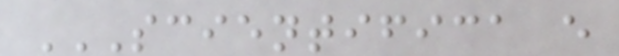SCIENTIFICA E
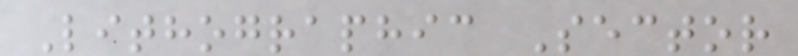Lithographic Sector
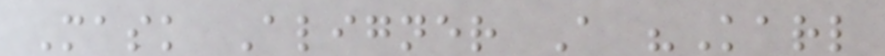Mask Aligner A "Karl
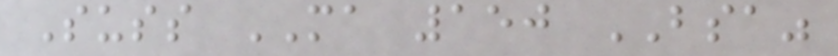Suss MA 150 BSA"
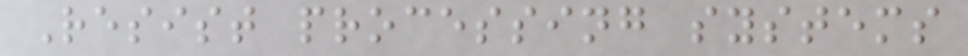Resist processing systems
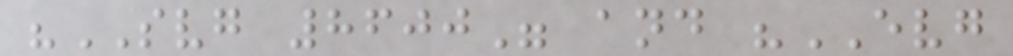"SVG 8600" and "EVG
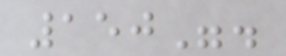150".
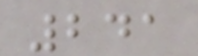241
